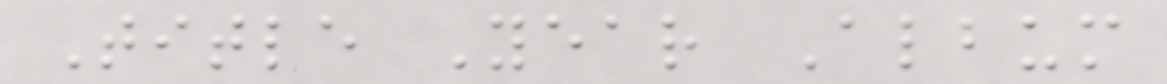Title Year Album
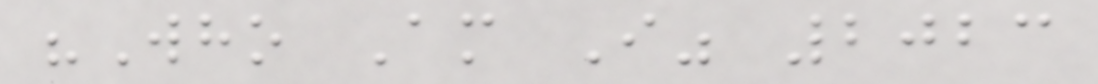"Who Am I" 2023
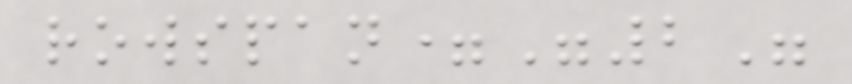rowspan="2"
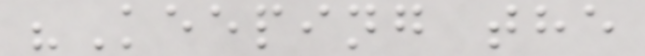"Keeping the
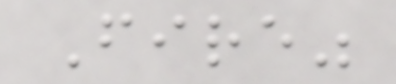Fire"
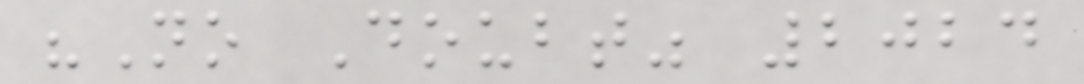"No Doubt" 2024
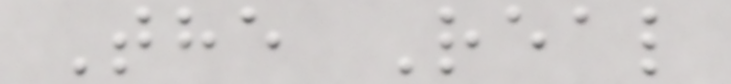The Real
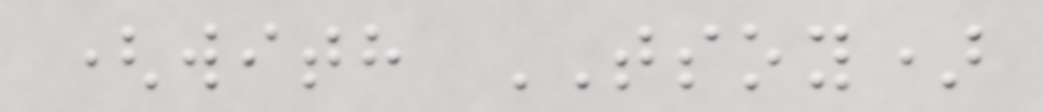(with TSOY)
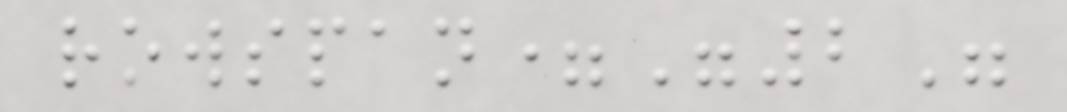rowspan="2"
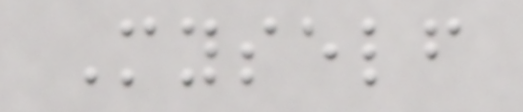Myself
